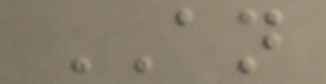AN
